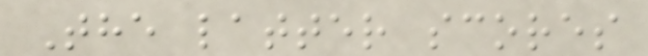The latter scores
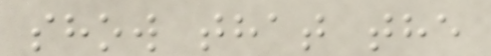show that the
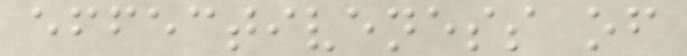effectiveness of
